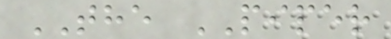THE PIPER
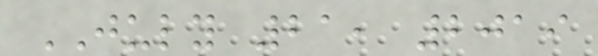JULY 21, 2019
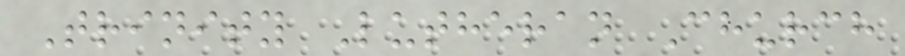Trinity Lutheran Church
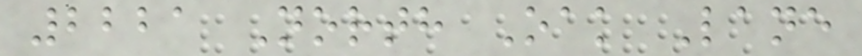2221 North Oak Lane
